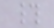#
